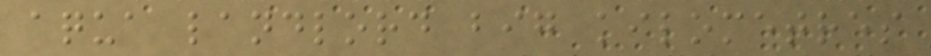aqua landlord big kilometres
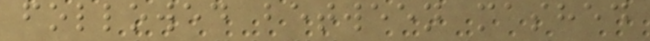followed between mashed
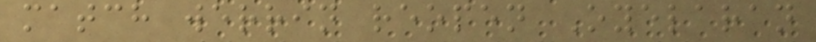match werrin reopen Oyelaran
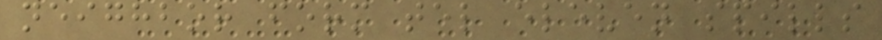neighbor form tel eleven spills
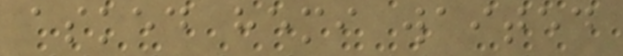asked hemi waited
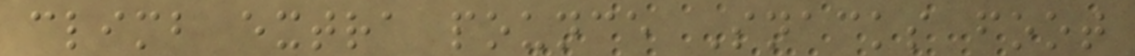climb extra pounce Snacks foot
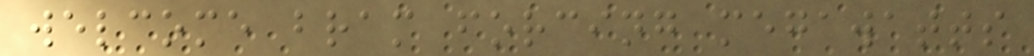welcome bram forcing megawatts
